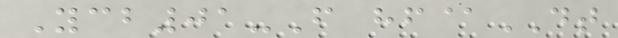Ycb01-F hf@DT
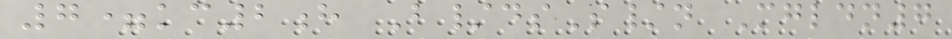7=kc2h B/dsS/n Mgldn7
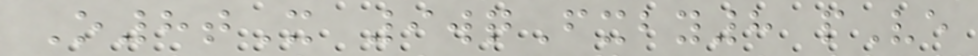O8tX 9wqFxby8 pVe
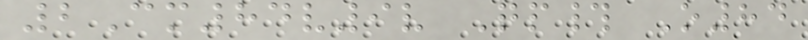2Cm84v9v Qp# O84
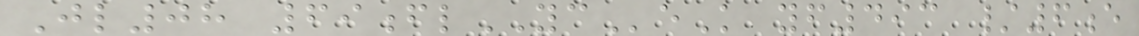Jl08 69flYCeK yf493 /6e
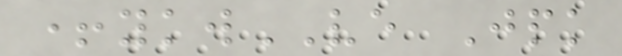+ykwVE Jpk
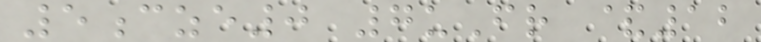5cze0 7uFr &12
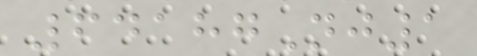64187Nj1
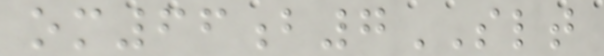om66b7SLT
